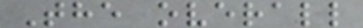The overall
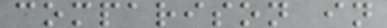comparison in
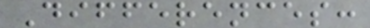Differences:
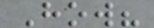How?
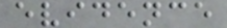evidence
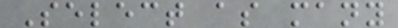Select as many
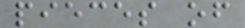pieces of
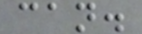can.
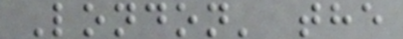London' the
